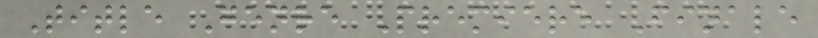Title Genre Premiere Finale
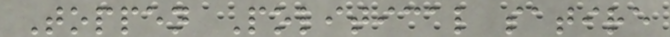Toppen Political satire
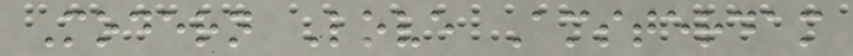Modern Love Amsterdam
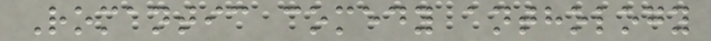Romantic comedy anthology
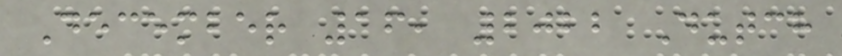December 16, 2022 Dutch
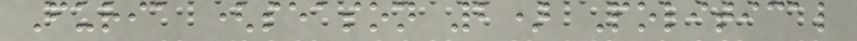Furia (season 2) Political
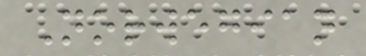Norwegian
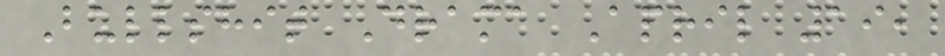Bullshit Drama April 19,
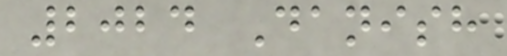2024 Danish
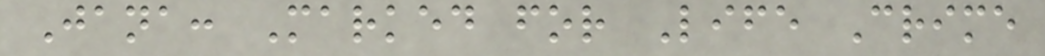Jana: Marked for Life Crime
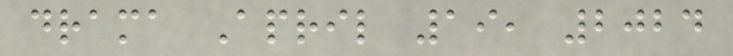drama April 19, 2024
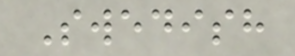Swedish
